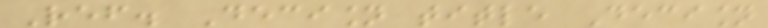Ref. Decision title Decision
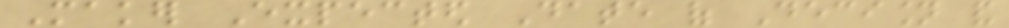Maker Expected Date of Decision and
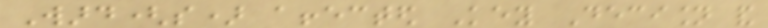Ward(s) affected Key Decision and
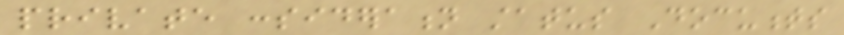private consideration status Documents
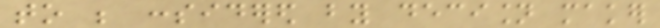to be considered by decision maker
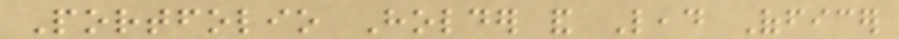Portfolio Holder and Lead Officer
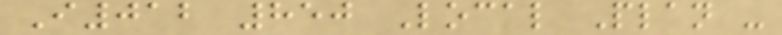I012 850 Local Plan -
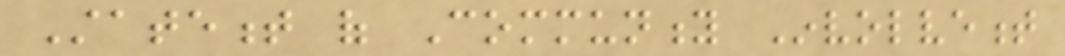Statement of Community Involvement
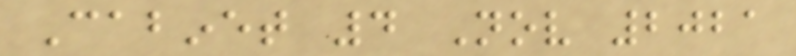Cabinet 4 Nov 2021
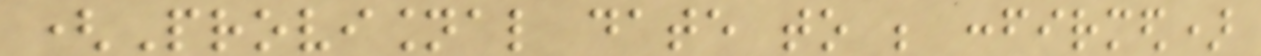(Provisional date to be confirmed)
